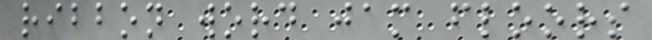ribbon word jam floors
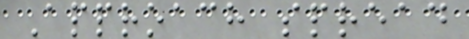Approach spread
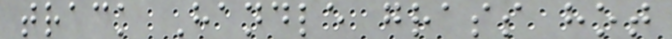track Handle grass hot
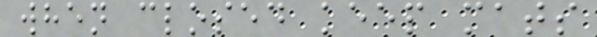when closed keep mats
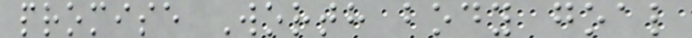promise Worth body goal
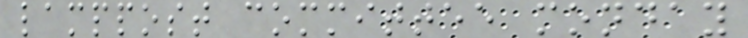lamppost committee monday
